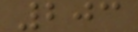203
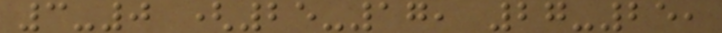3-0 (25-17, 27-25,
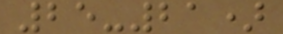25-21)
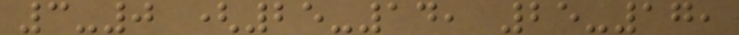3-0 (25-14, 25-17,
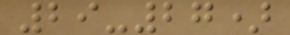29-27)
